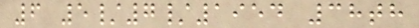6 5/7/1954 38th
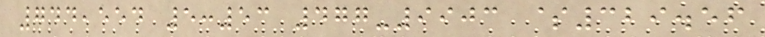744,554 5:53 477-9903 $329.56
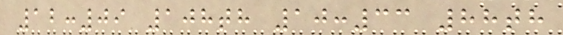12:09 108th 10:33 88th
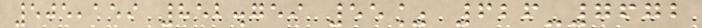505,159 852.759 55% 626-7672
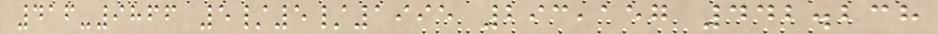416-9866 5/5/1995 293,157 442.238
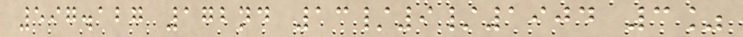597.127 172nd 13/9/1904 3%
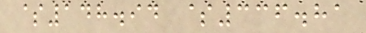$148.94 $336.81
